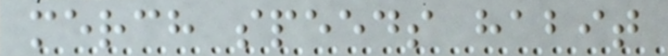merch speeds habit
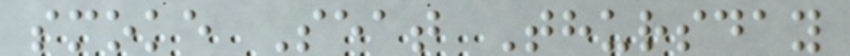smoke Seat Thursday
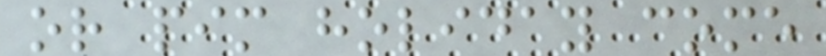or pim holiday come
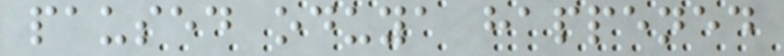paused oduya happened
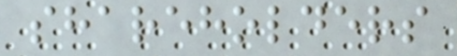shareholders
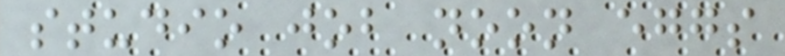studio job noon eggs
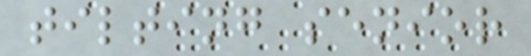tilting senior
